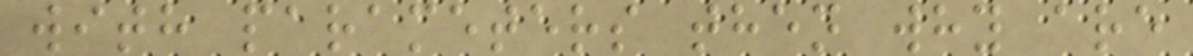with parameters then why are
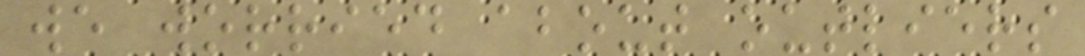we worried about outliers
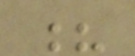?
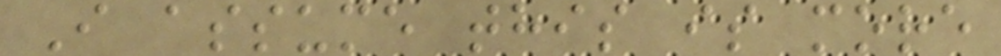I assume this is more
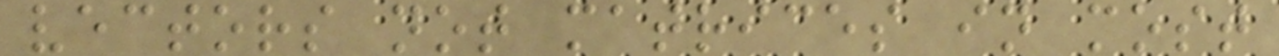vectors not matrices in most
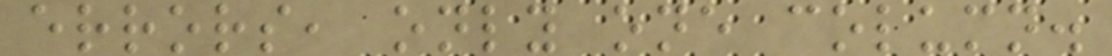errors, only one column.
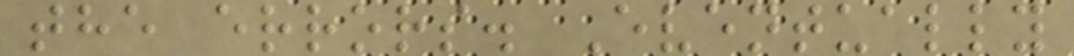the errors. Eventually
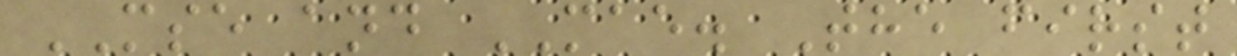MSE and MAE. The first
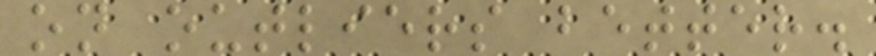on outliers better.
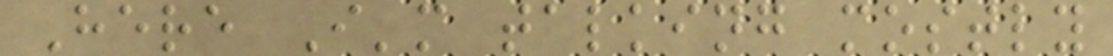Here I'm talking mostly
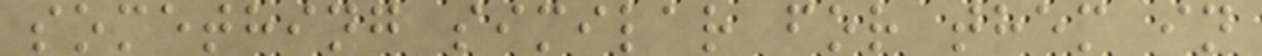something similar for them in
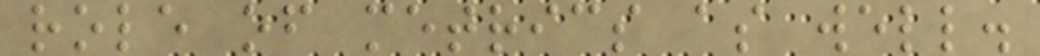role of metrics as well.
